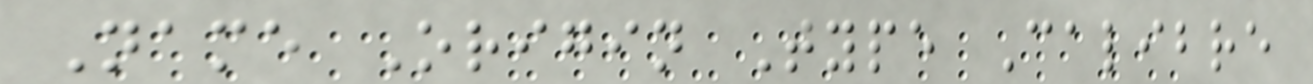Name Origin Type Calibre
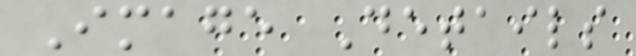Image Details
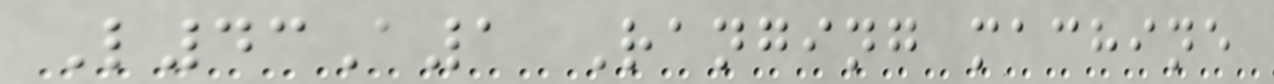L43A1 Ranging machine
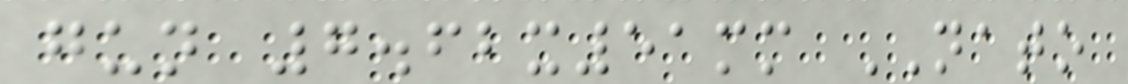gun 7.62x51mm NATO
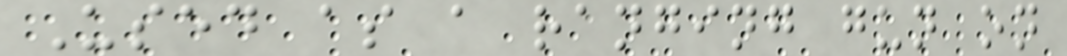Used as a ranging gun on
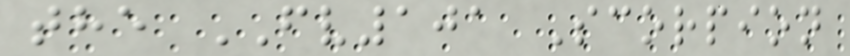the FV101 Scorpion
